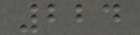224
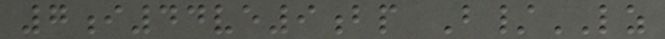7i44ve9bp B/LZ
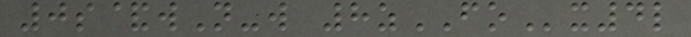0s&wN-w 8zFOx4l
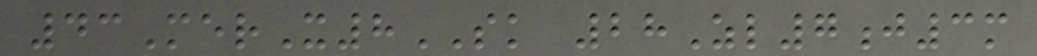43MerX8SK 28Zl7j3m
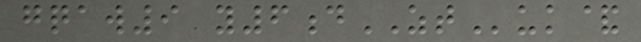gqaw9 y6dZTuk&
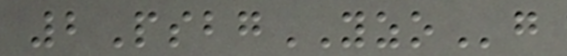2PsbgYZOg
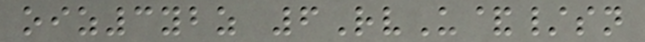oiz3ybz 6RvU&/sn
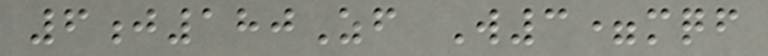6j180Zf W3=mqf
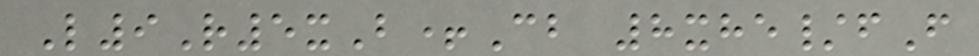L9R5xB+Cb 8xhe/fF
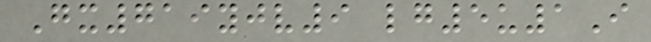Gx719yjv9 lg5u1I
